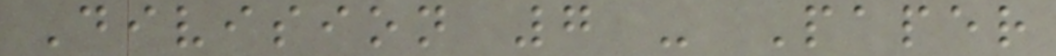Division 7 - Paper
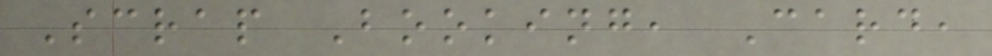Scrap Booking, Card,
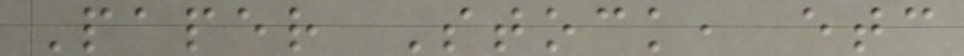Paper Stock, etc
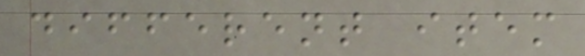different item
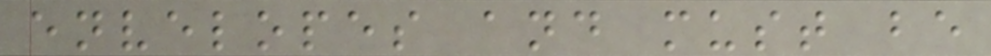envelopes and must be
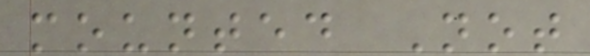mounted Not
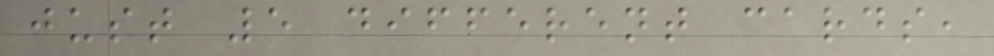just 5 different cards,
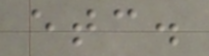etc.
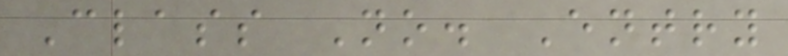Class No. Entry
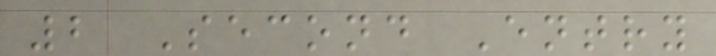2 Second Entry
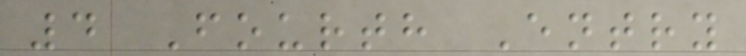4 Fourth Entry
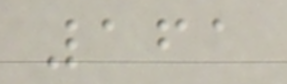161
